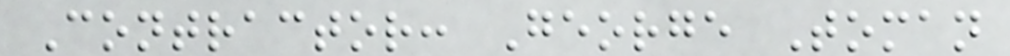Contractor: George Toman
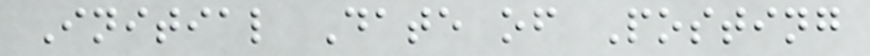Initial Date of Posting
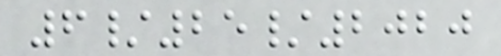6/25/2020
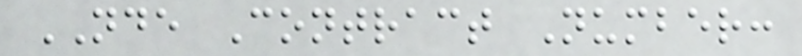NDE Contract Number:
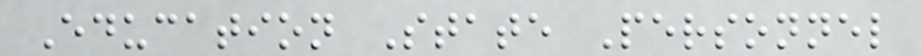Education State Personnel
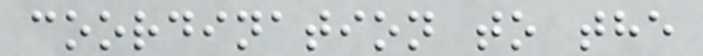coordination to the
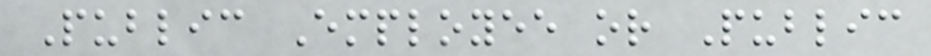Public Employee or Public
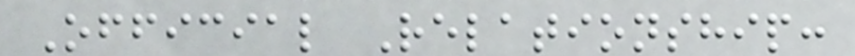Official Relationship:
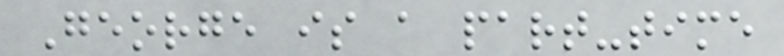George is a part-time
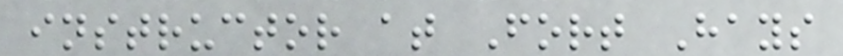instructor at Fort Hays
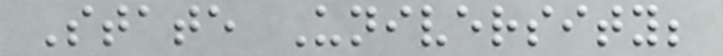State University;
